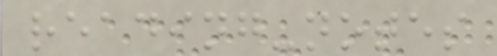reading-notes
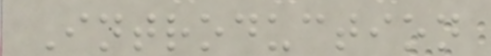Introduction
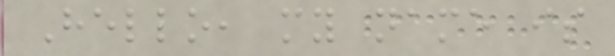Hello, my name is
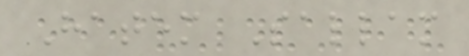Hatem Sallam
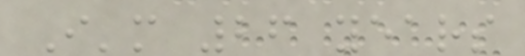I'm 26 years
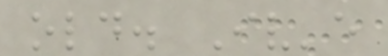old. Iv'e
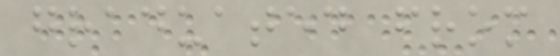graduated from
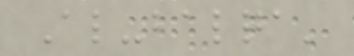Al-balqa'
